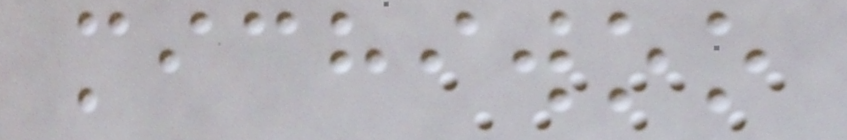michiwoo
